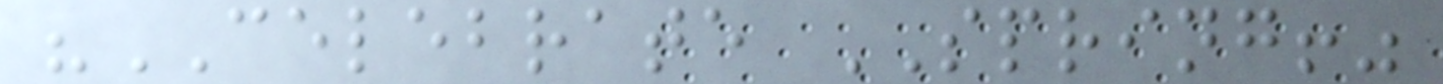"CELEBRATE SPRING!"
